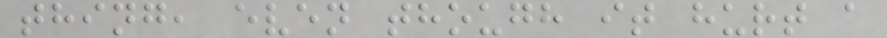thing, even though it hurt a
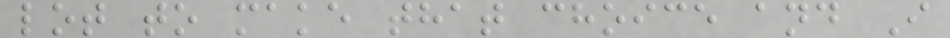lot to make that choice and I
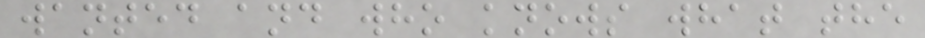wanted and who knows what the
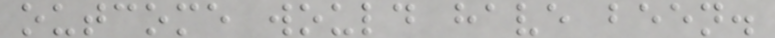outcome would have been.
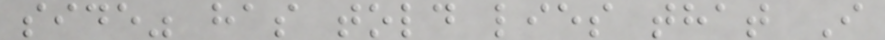side" has told lies that I
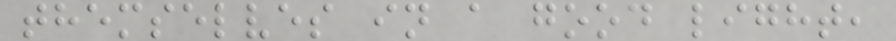themselves in a good light,
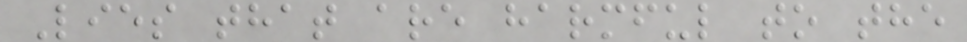Lies that are harmful to the
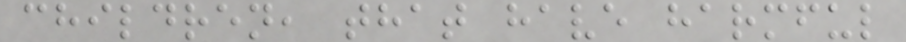children, that have harmful
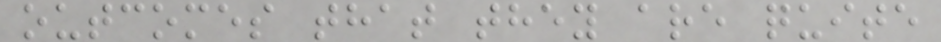outcomes that they are quite
